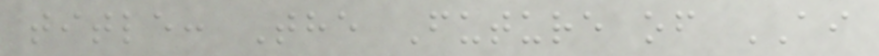title: The Future of AI
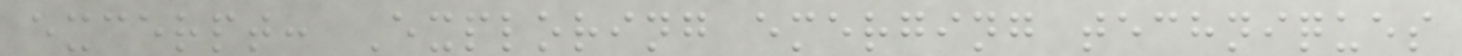excerpt: Exploring emerging techniques
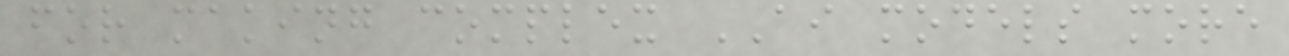for making complex AI models more
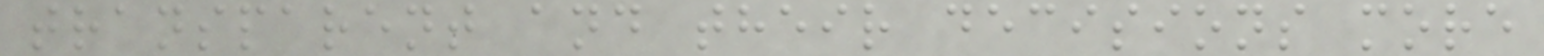transparent and their decisions more
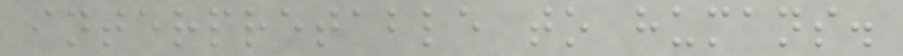interpretable to humans.
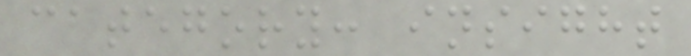category: insight
